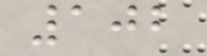102
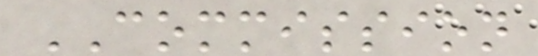COMMISSION
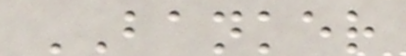BANKER
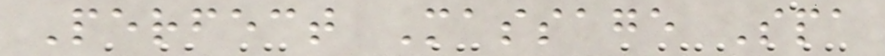Perfect Massage Spa
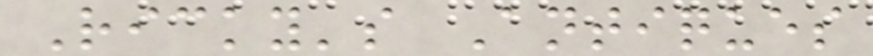Ricky's Antiques
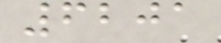6201
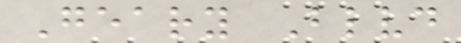Geary Blvd
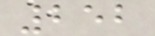252
